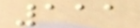111
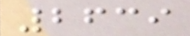2639
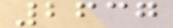2637
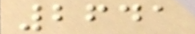2641
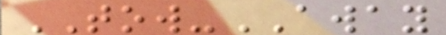TOW-AWAY
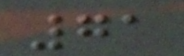71
